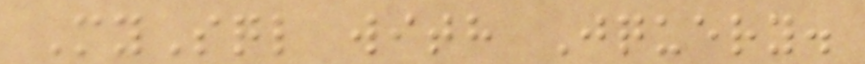MySql with Jquery.
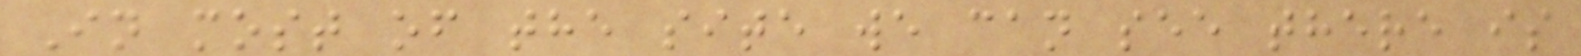In most of the site we can see there is
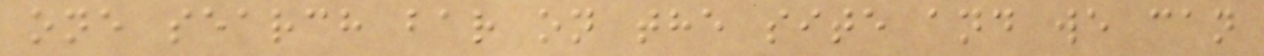one search bar on the site and we can
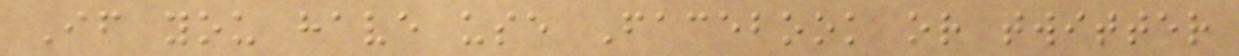If you have use Facebook or twitter
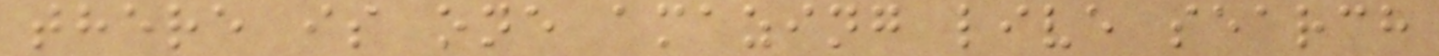there is one amazing live search
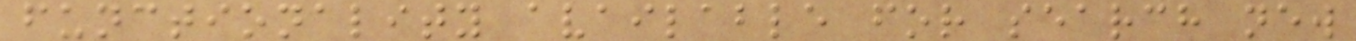functionality available for search new
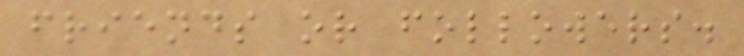friends or followers.
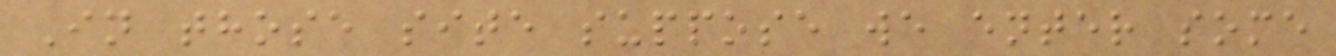In those site suppose we enter some
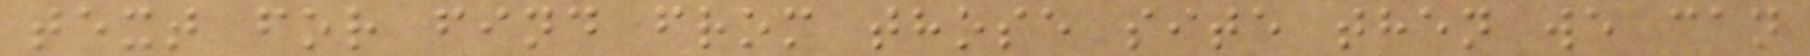text for find from those site then we can
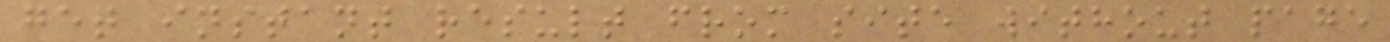get instant result from site without page
